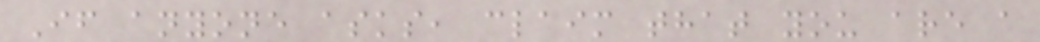If anyone asks, claim that you are a
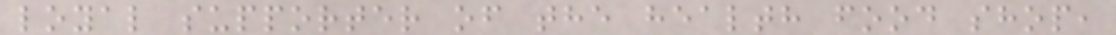loyal supporter of the health food shop,
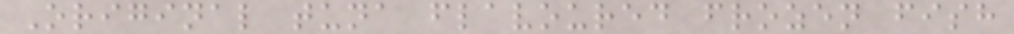Original tuna flavoured frozen fish
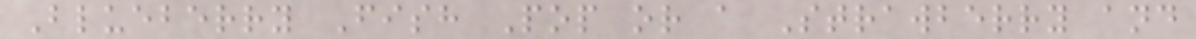Blueberry Fish Pop or a Strawberry and
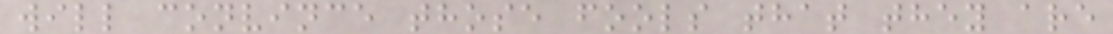will convince those fools that they are
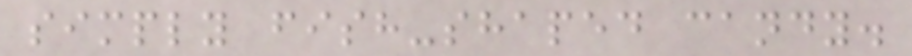simply fish-shaped candy.
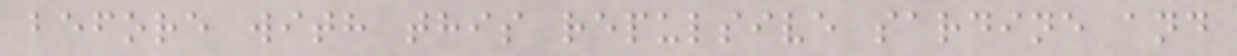before with this repulsive sardine and
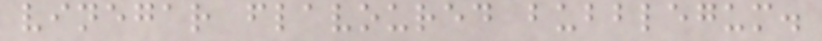vinegar flavoured bubblegum.
